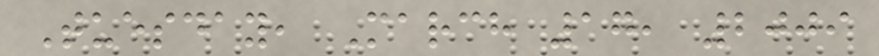Tuesday, March 17, 2009
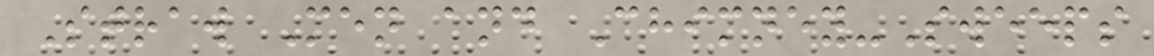Straw Men and Chimney-Sweeps
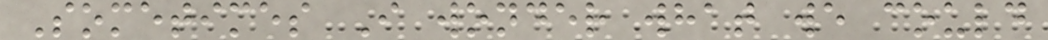Sometimes I wonder what we could
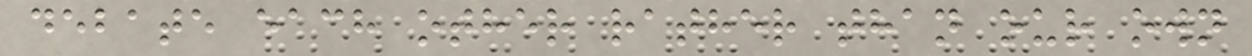debate each other rather than our own
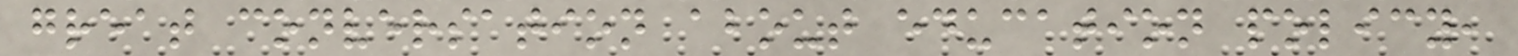great conversation about education policy,
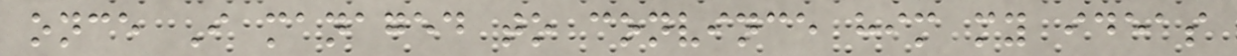once I managed to convince him my ideas
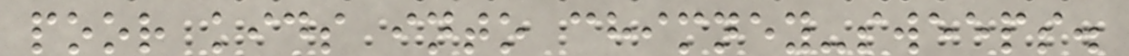poor kids into chimney-sweeps.
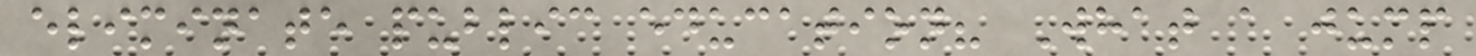eliminate public education? What a jump
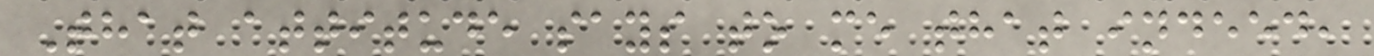That attitude says to me that indeed,
